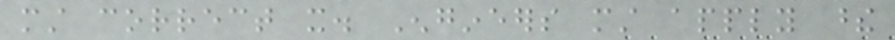must correct it. Engineers must apply these
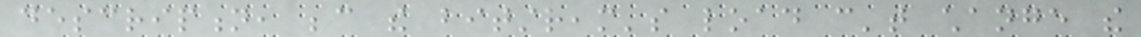description, because the bitstream's load can't change the
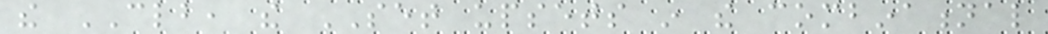the CLB, the SET upsets in the combinational
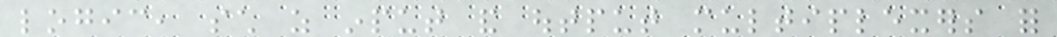logic, such as input and output multiplexers for
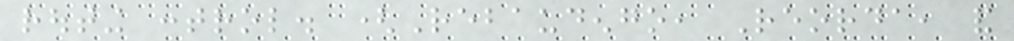routing control. (Rebaudengo, Reorda, and
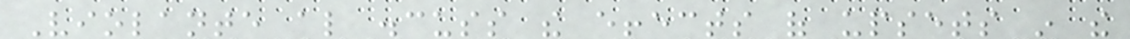Violante also discuss the effects of upsets in the
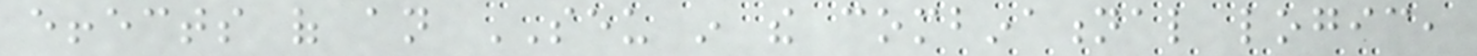effects of an SEU in the combinational logic,
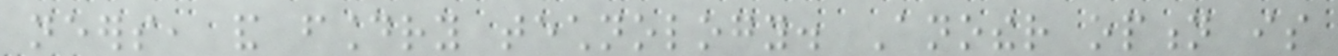neers, and foundry technology. Another option is
